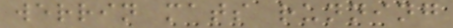werrin mats running
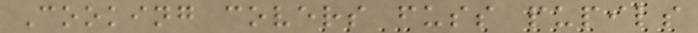Cooking covers fuss pupils
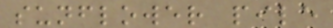sunflower pile
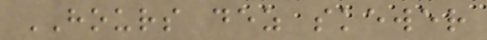HOURS dez skewer
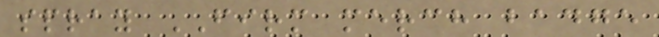spray FIRM merch badge
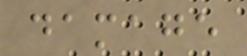damage
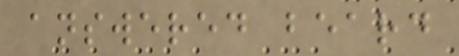answered beard
